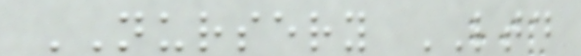NURSERY LTD
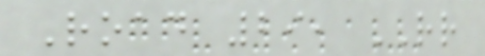Road 29, RR
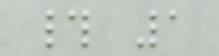# 1
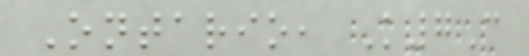Ontario, K7C
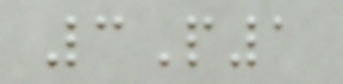3P1
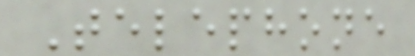Telephone
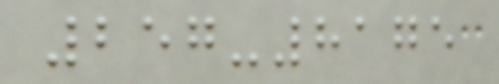257-8175
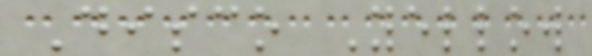Disco Yellow
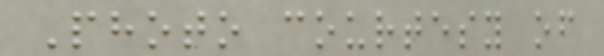Photo courtesy of
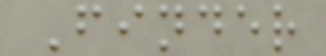Finder
